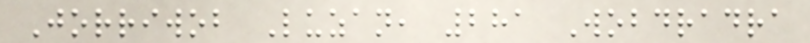Jorriwob Luzan, 281 Wobdradra
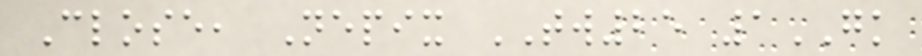Close, Nepix TW25 1GK
